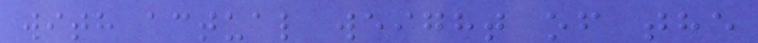with actual weight of the
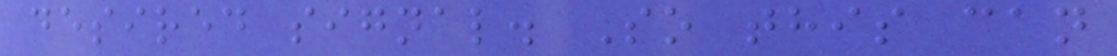desired signal. So this can
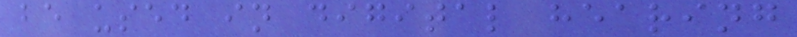be used in digital hearing
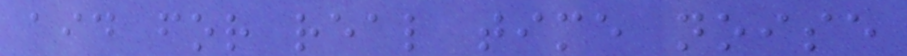aid for real time noise
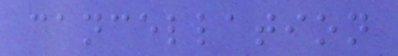cancellation
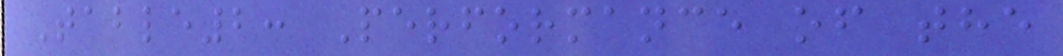Table2: Performance of the
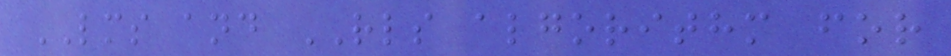LMS and RLS algorithm for
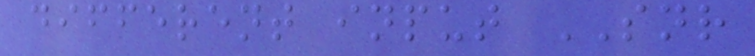different input SNR
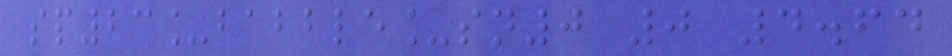sp23_babble_sn0 0 4.64
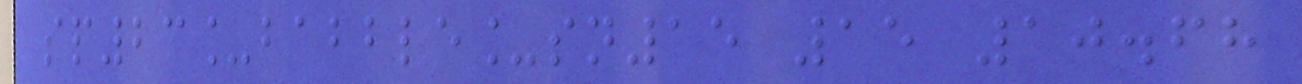sp23_babble_sn15 15 10.68
